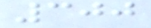300
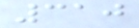310
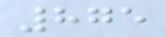875
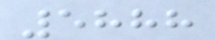5888
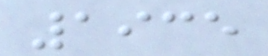1935
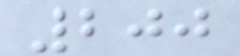200
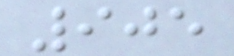905
